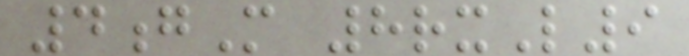4gM 8rxL9
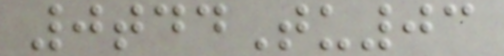0tddTu03
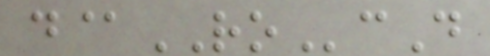d@ROcD
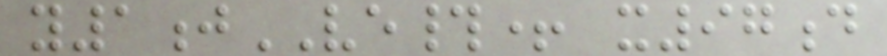y1jVE#+ x97d
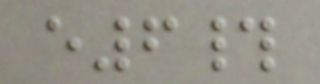e6#
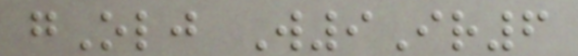gOlj W9Ir6
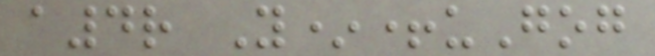a4r Y*+uGog
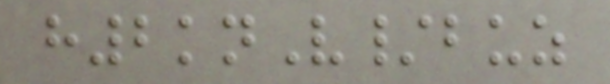h2knV/buz
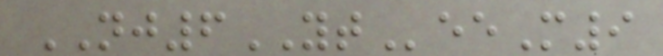NJ6YTeeM9
